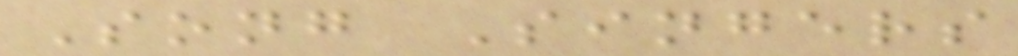Song Singers
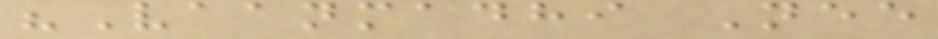"Vaanmadhi Nee
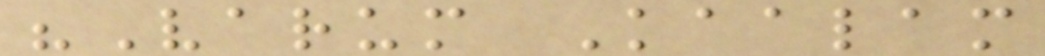"Varum Kaalam
